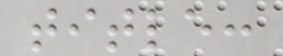title:
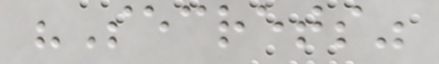"Secrets"
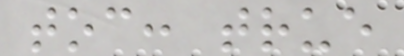toc: true
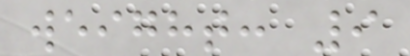weight: 9
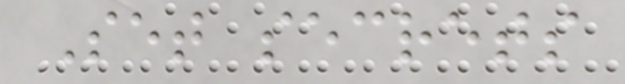Set secrets
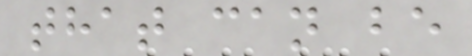that can be
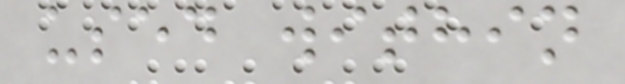used within
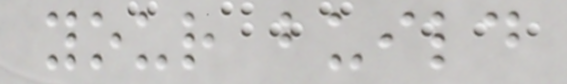your build
